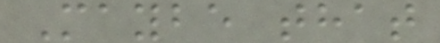Maybe that
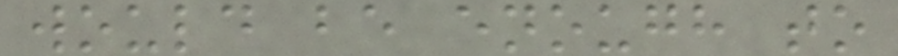would be enough to
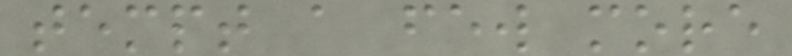tempt a few more
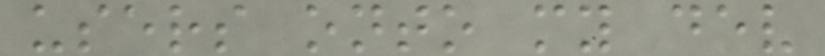users onto my dev
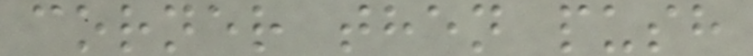corner then push
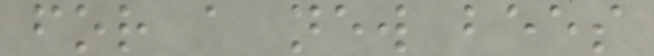for a new bees
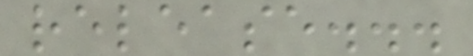release...
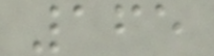165
